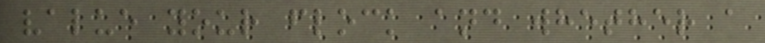value your flock and whether a
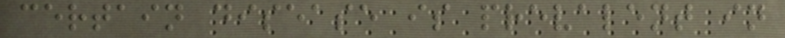certain disease is prevalent in
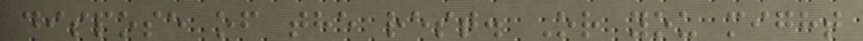dispose of the rest. Or you might
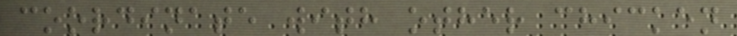coordinate with other chicken
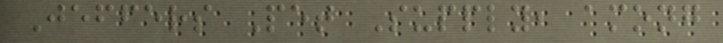Jeffers Pet Supply, among
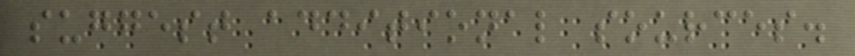suggest additional sources.
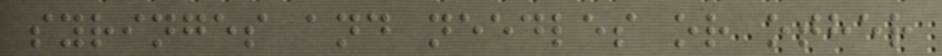syringes and needles or other
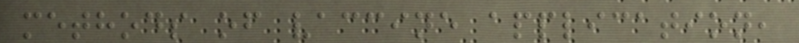methods of vaccine application,
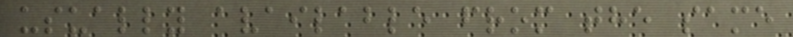usually available from the same
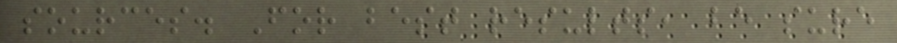sources. For best results, be sure
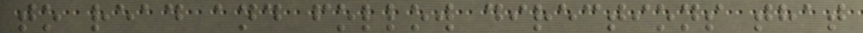to read and follow directions that
